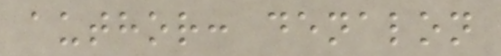author: denalon
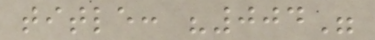title: "004"
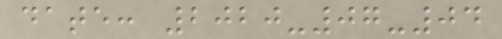date: 2020-07-04
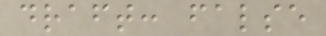draft: false
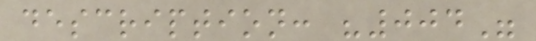description: "004"
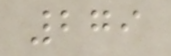279
